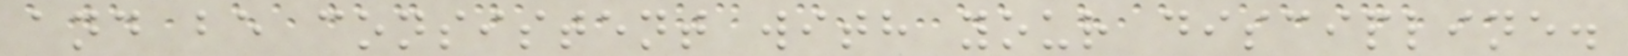and be consistent with your discipline.
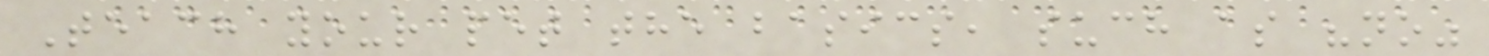Teach your pet the basics, such as "no"
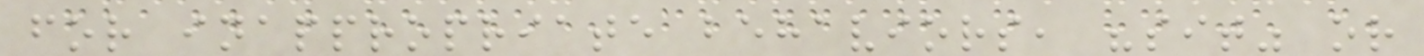for inappropriate behaviors, "sit" or
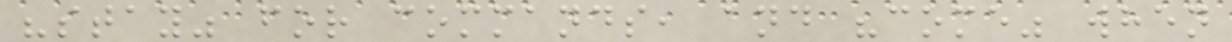"stay" for commands, and "come" when
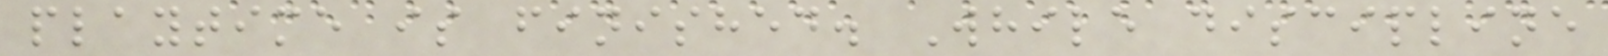playtime is finished. While discipline
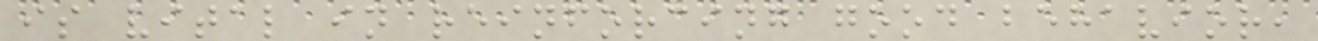is vital in reinforcing good behavior,
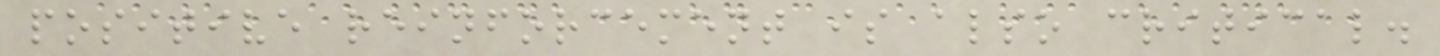positive reinforcement is also critical.
